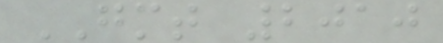GMT 2010
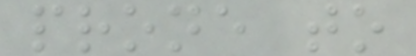prone to
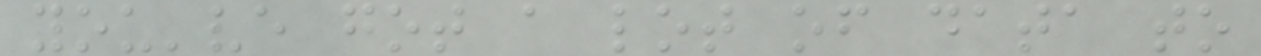you've got a lot of data to
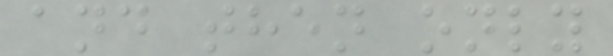and then only
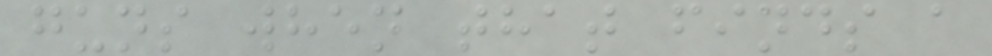guns when that finds a
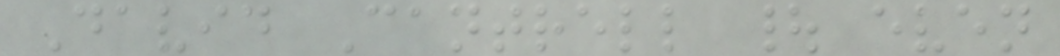David Cantrell | even
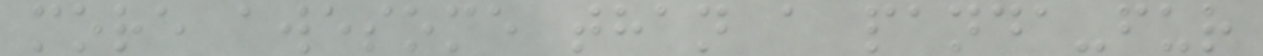more awesome than a panda-fur
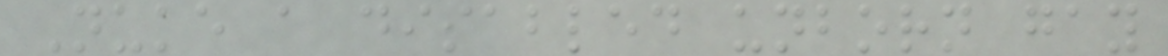Nuke a disabled unborn gay
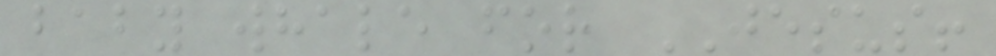baby whale for JESUS!
